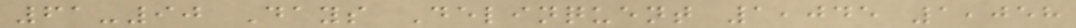61-90 Days Delinquent 1,045 1,058
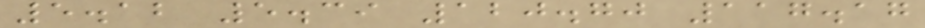5.12 5.39 120.70 117.17
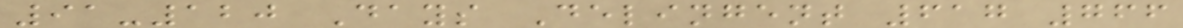91-120 Days Delingent 617 766
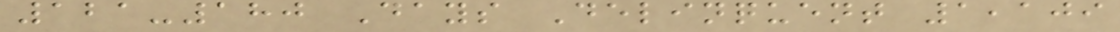121-180 Days Delinquent 1,109
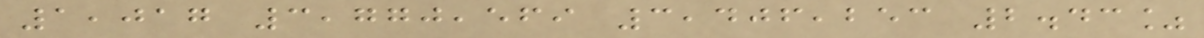1,017 3,770,569 3,406,253 2.43%
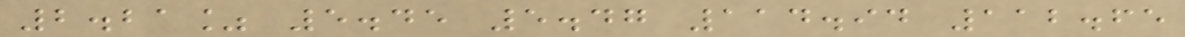2.21% 5.45 5.47 114.94 112.65
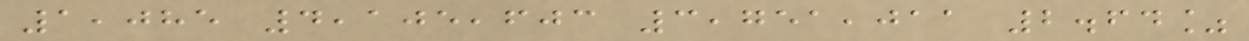1,085 4,105,603 3,751,011 2.64%
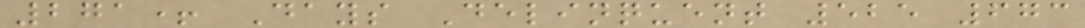271+ Days Delinquent 525 673
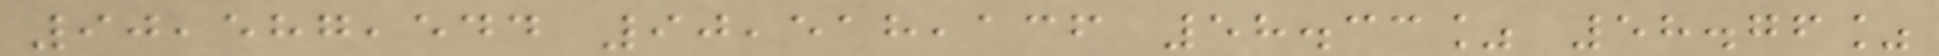90,587,544 90,518,136 58.33% 58.76%
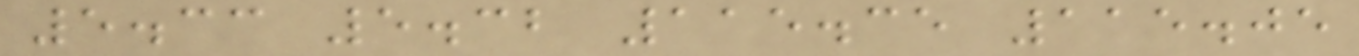5.33 5.32 115.35 115.05
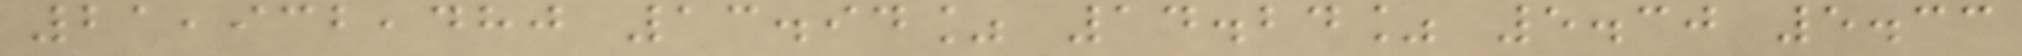21,932,480 13.94% 14.24% 5.30 5.33
